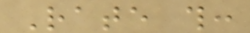Rate this:
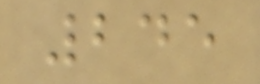245
